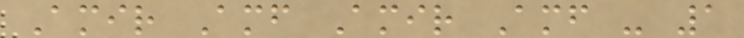Amir Amf Amir Amf - 1
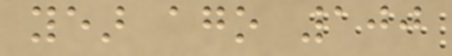year ago 100
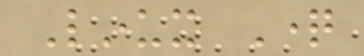Linux Question
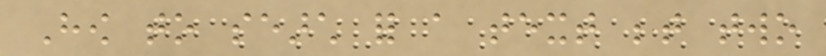How to search for a text between two
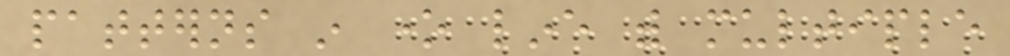patterns in one line with multiple
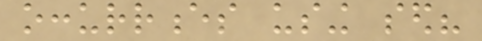occurrences using sed?
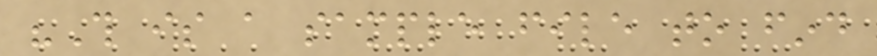"This is a sample file to find
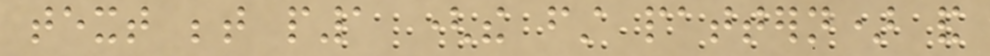text between p1 (the first pattern) and
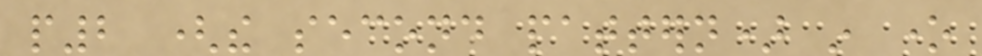p2 (the second pattern) in one
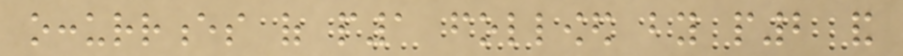occurrences of p1 followed by p2 and
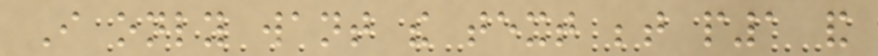I only want the text between p1 and
